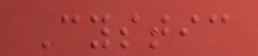Cystic
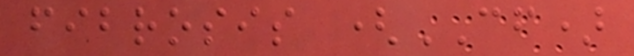fibrosis (CF)
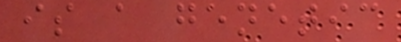is a genetic
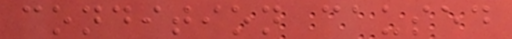condition caused
